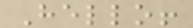Hello!
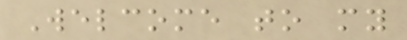Welcome to my
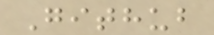Github
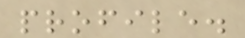profile.
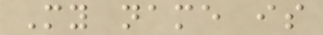My name is
